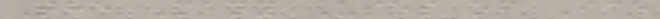The Many Uses of Ice
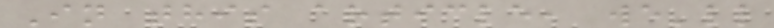In this article, we'll
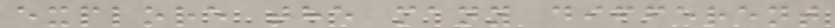explore the many different
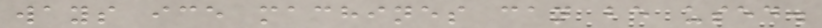ways ice machines can be used.
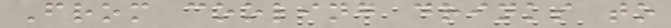From cooling drinks to
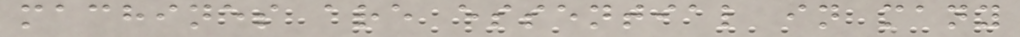machines are essential in many
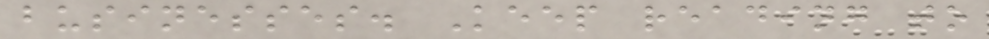businesses. Keep reading to
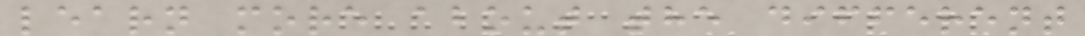learn more about the different
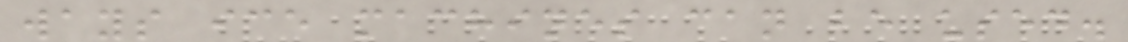ways ice machines can be used.
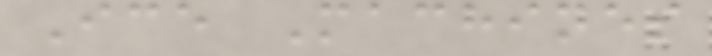Ice Machines
